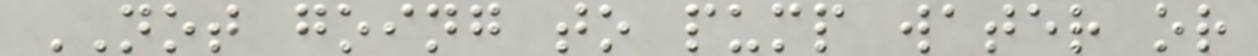NOT going to pump water or
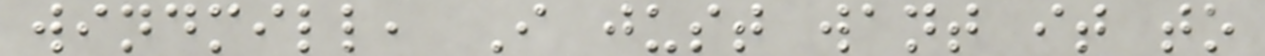windmill, I just want it to
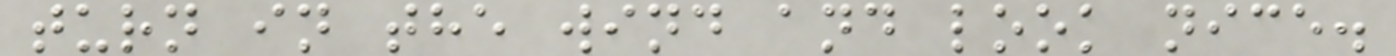turn in the wind and look nice.
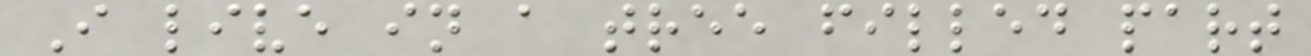I live in a tree filled part
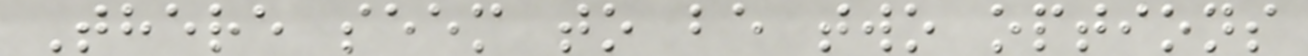There seem to be two options
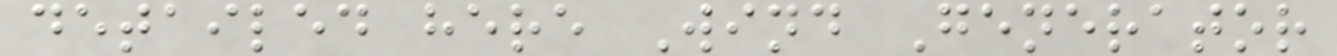detailed here Wind Generator
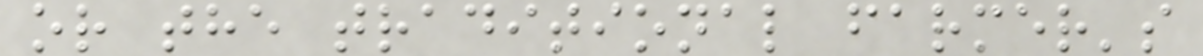or the traditional farmer's
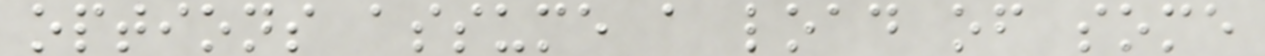options assume a load of some
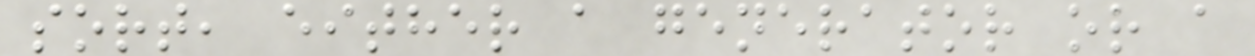sort, either a generator or a
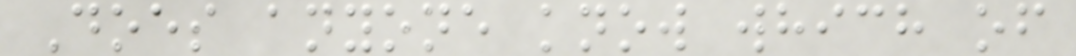Does anyone know which of
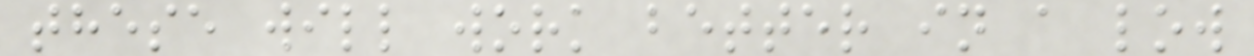these will work better in a low
